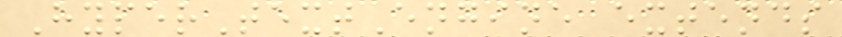HyperTextEngine extends
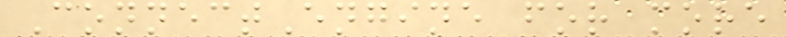ConnectEngine for more
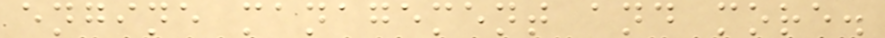engine management and more.
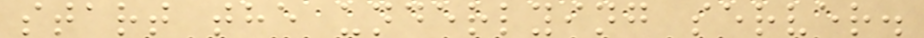start the underlying server.
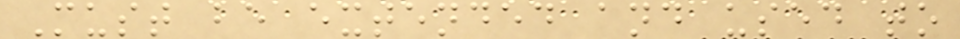Must be extended and used to
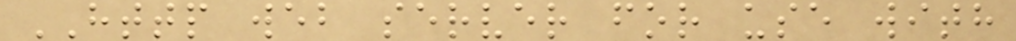HTTP web server for use with
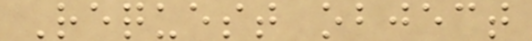Request object
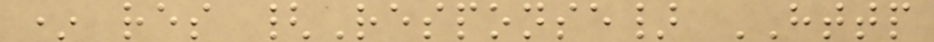* res {Response} HTTP
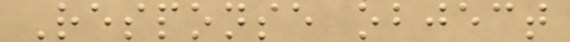Response object
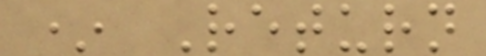* Return
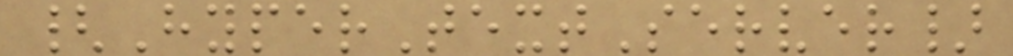{HyperTextServer}
